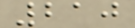210
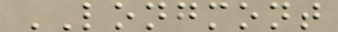LONGMONT
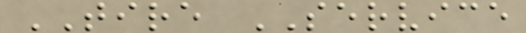TIRE SERVICE
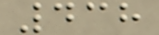438
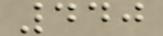440
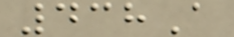438A
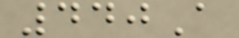440A
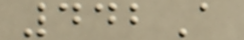442A
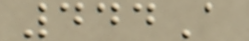444A
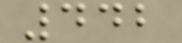442
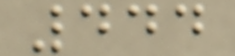444
